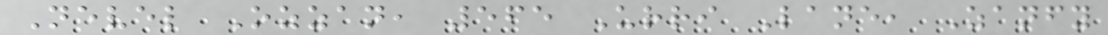Nevel Ozzan, 565 Urri Lane, Zanfy
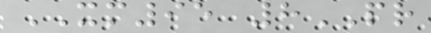XM95 8PR
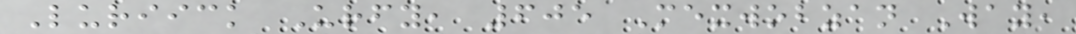Luriick Urfy, 605 Mexwobzan Way,
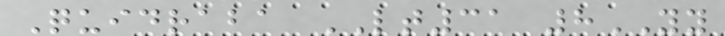Quidraba LT31 8YY
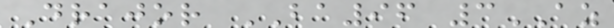Drajor BA96 3AZ
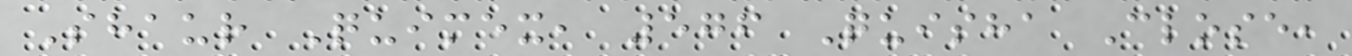Shaur Quimex, 576 Quisha Close,
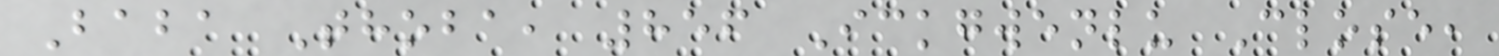Baba Thoba, 856 Ickgwenlu Close,
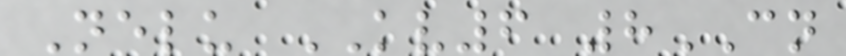Nelu KV6 8CN
